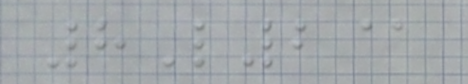8L2@
